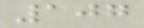107
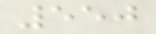550
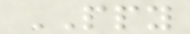PPY
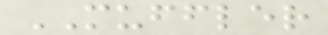MUFFLER
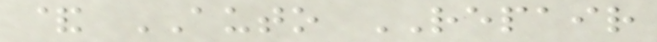& AUTO REPAIR
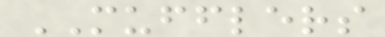MUFFLERS
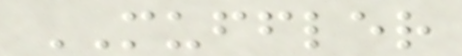MUFFLER
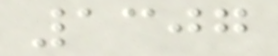1307
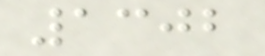1302
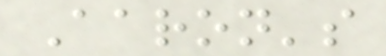Aaron's
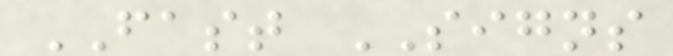FAST SIGNS
